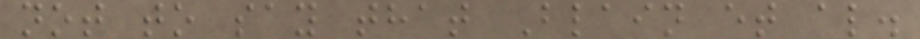not to say that Blain et al.
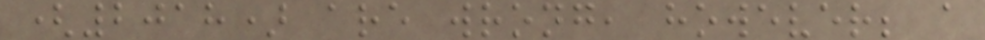(2018) are wrong, however; a
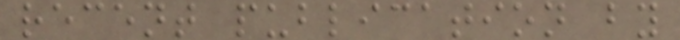recent publication by
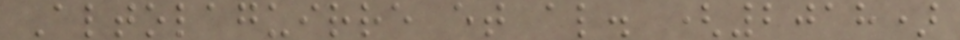Altolaguirre et al. (2018)
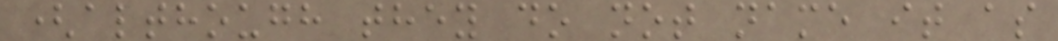(although they do not name it as
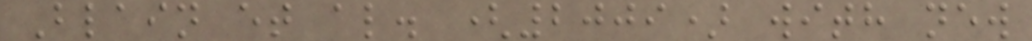Blain et al. (2009) with new
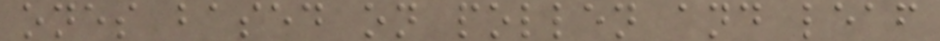ones based on pollen and leaf
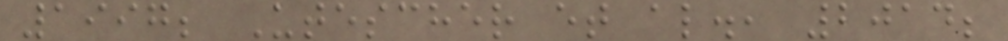1997; Utescher et al., 2014;
